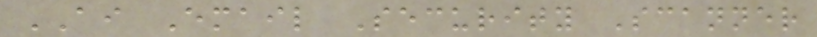AI Email Security Scanner
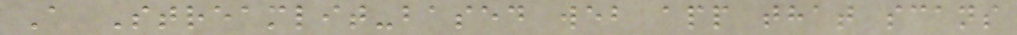A Streamlit-based web app that scans
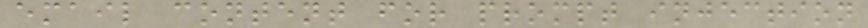email content for prompt injection
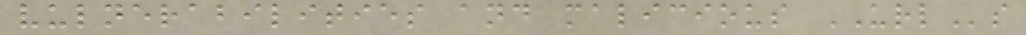vulnerabilities and malicious URLs
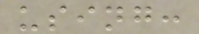using:
